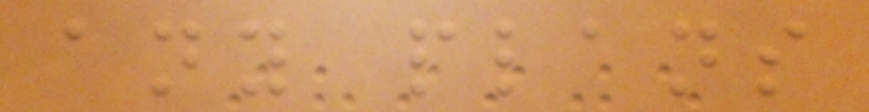any plans
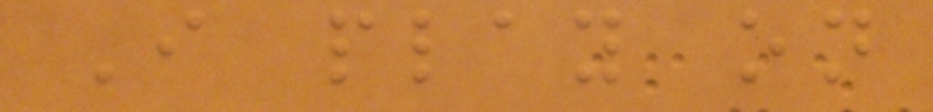I play on
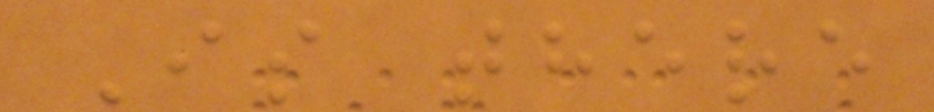Is there
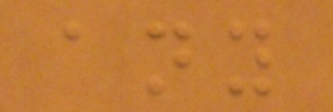any
